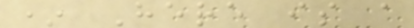* Here is a
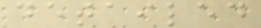detailed
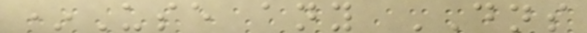*Use any DNS
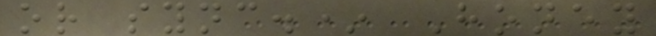or sync.* Honey
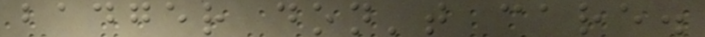badger don't care.
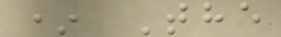* The
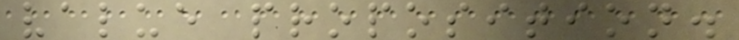value proposition.
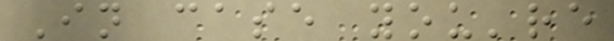In case you're
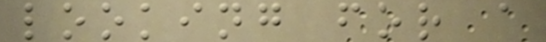looking for a
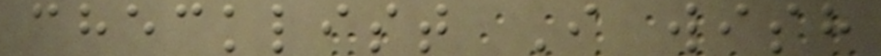checklist I wish
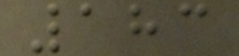183
